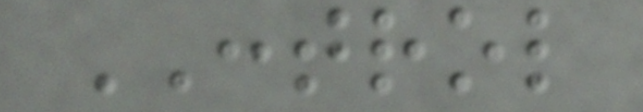CONTROL
